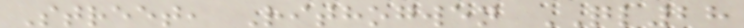Street, Rithogwen QL28
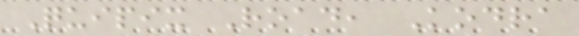Quipix Road, Kodra
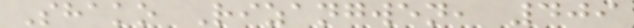Shako Rizangwen, 409
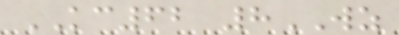KC62 8WZ
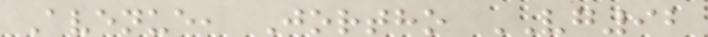Avenue, Jortho VG92
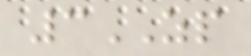3ZP
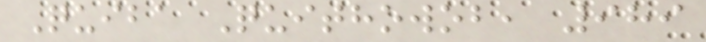Quiba Quithowob, 989
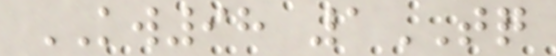KW98 1TQ
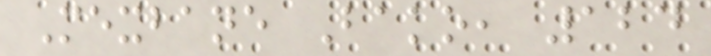Mexbane Bako, 124
